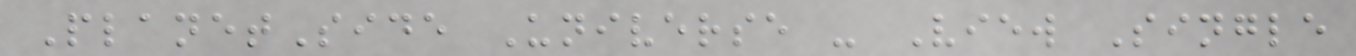PlanetSide Universe - View Single
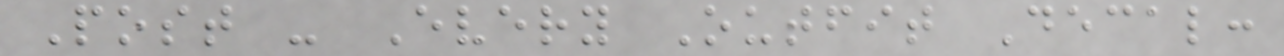Post - Every Outfit Decal:
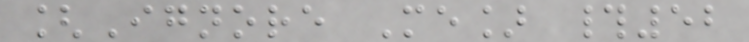[Ignore Me] #52
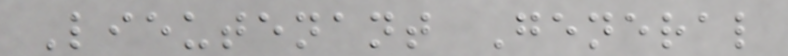Lieutenant General
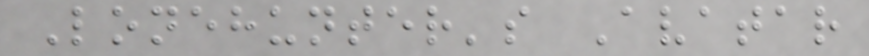Lonehunter's Avatar
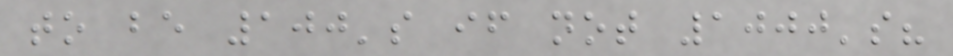to be 100's if not 1000's?
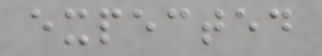expected
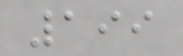199
